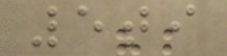5ti
